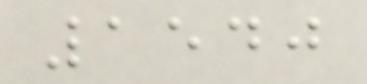1540
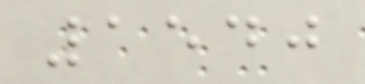1540
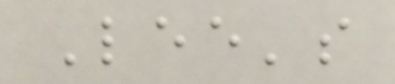Lee's
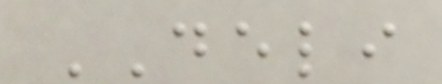DELI
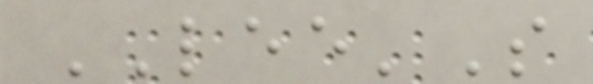LEE'S
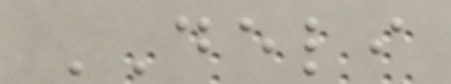DELI
